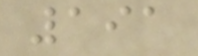191
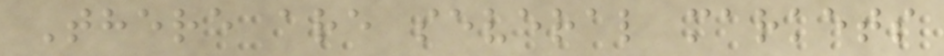There are several markets
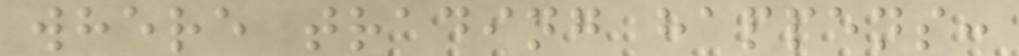where trading happens:
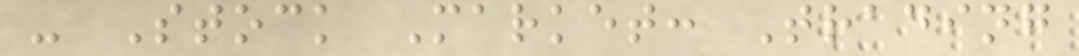- Stock Market: Trading
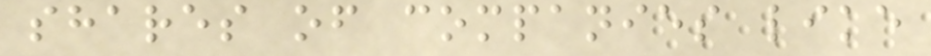shares of companies like
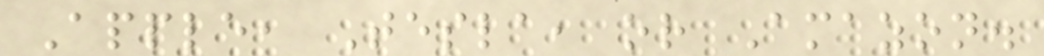Apple, Tesla, or Amazon.
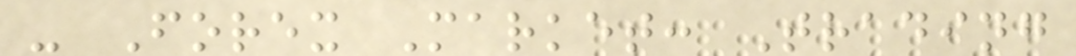- Forex Market: Trading
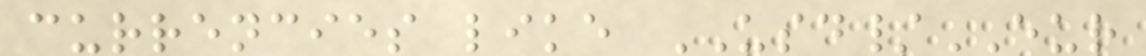currencies like USD/EUR
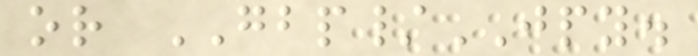or GBP/JPY.
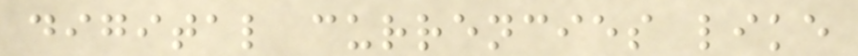digital currencies like
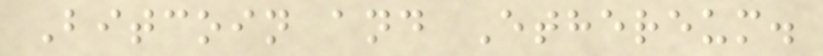Bitcoin and Ethereum.
